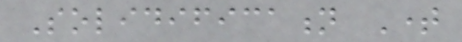Solidification Time
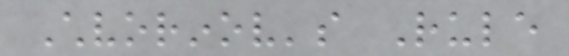Chvorinov's Rule
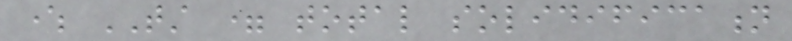where TST = total solidification
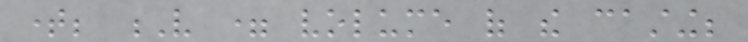time; V = volume of the casting;
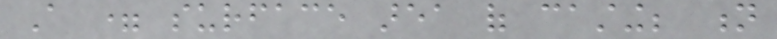A = surface area of casting; n
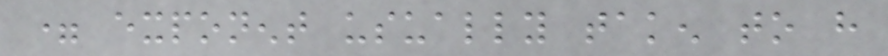= exponent usually taken to have
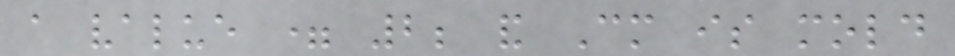a value = 2; and Cm is mold
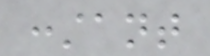constant
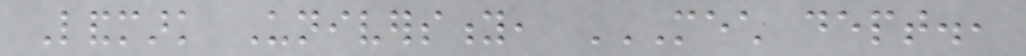Landmark University, MECH DEPT.,
